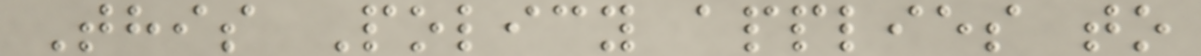This Policy applies to
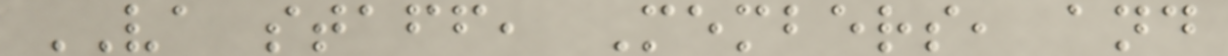VA staff, Members, and
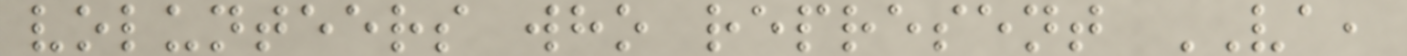volunteers who represent VA,
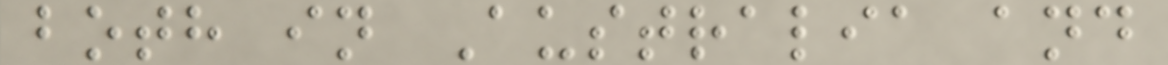both in Australia and
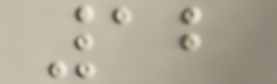12
